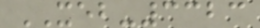XEB-3323
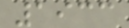1933
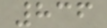836
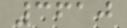3610
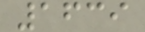1639
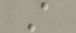A
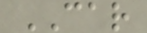CAR
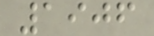1906
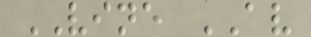VINE AV
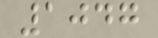1047
